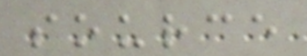source
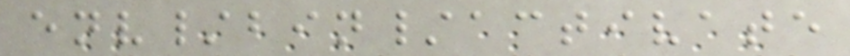env/bin/activate
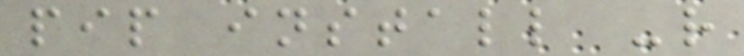pip install -r
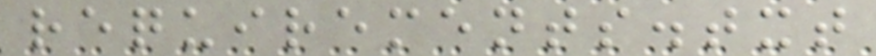requirements.txt
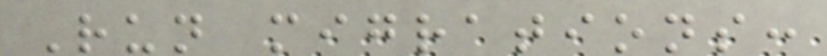Run migrations:
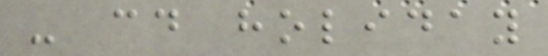- cd holiday
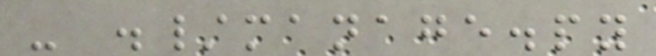- ./manage.py
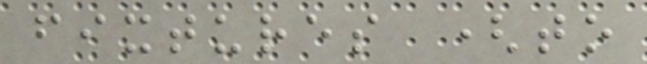fixtures (to
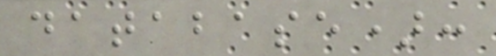database):
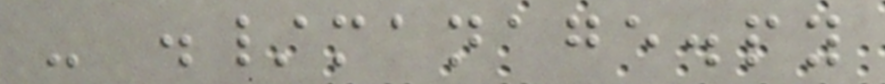- ./manage.py
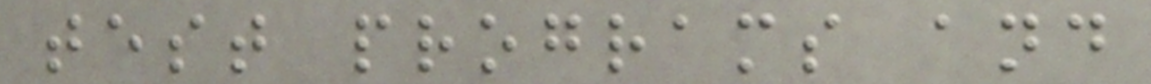test programs and
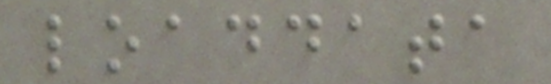loaddata
